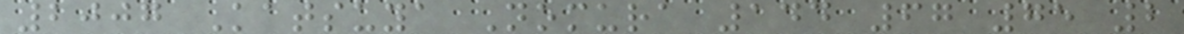2007 Katsuya Nomura 144 67 75 2
